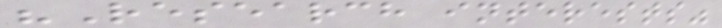"Research interests"
